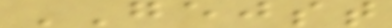GEJST
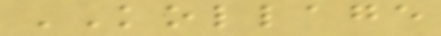KOLLAGE
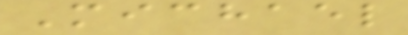Michael
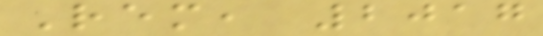Rem, 2017
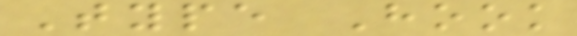Type Hook
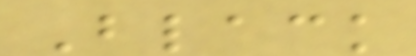Black
